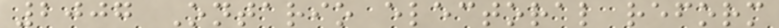2007 Ontario electoral reform
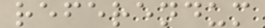referendum
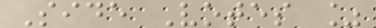Side Votes %
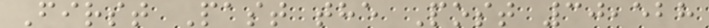First Past the Post 30,528
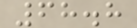68.8
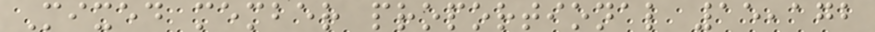Mixed member proportional 15,172
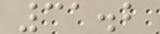31.2
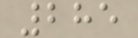285
